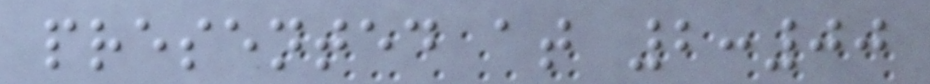presented at 2:00
